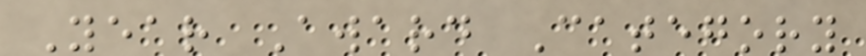Year Award Category
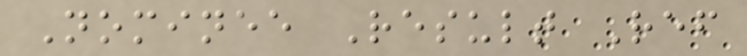Nominee Result Ref
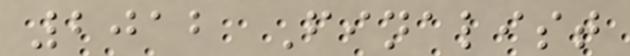2012 Finalist
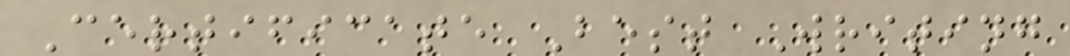Certificate Best Writing
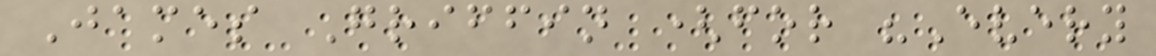James Griffin (for "Every
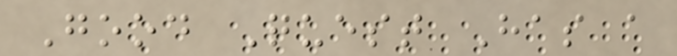Good Quest Has a
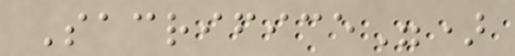Sacrifice")
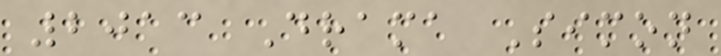2013 Drama Simon
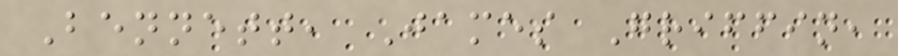Bennett, James Griffin,
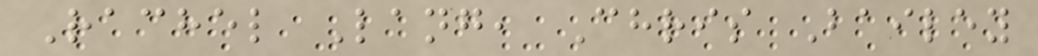Rachel Lang, Chris Bailey
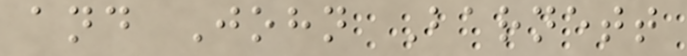and John Barnett
